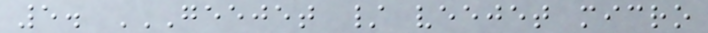5. GEEJET / VEEJET MICRO
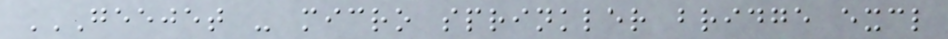GEEJET - MICRO SPRINKLER BRIDGE EXCL
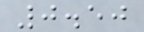0.50
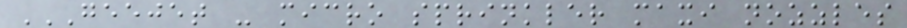GEEJET - MICRO SPRINKLER MAXI NOZZLES
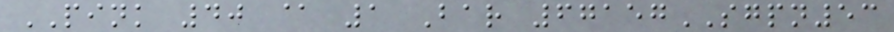PINK 40 @ 1 Bar 67157SGPN53
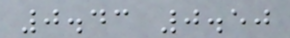0.43 0.50
